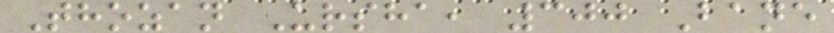Thozan Ursha, 300 Bane
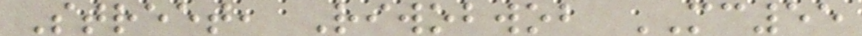Street, Riwobwob MC55
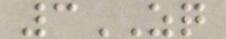3ZQ
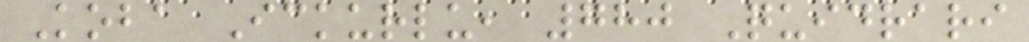Koba Ickurlu, 780 Quidrari
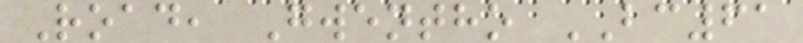Road, Gwentho BC61
